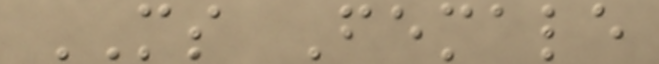MS Female
